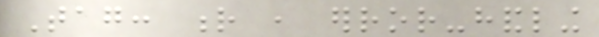Tag: r , error-handling
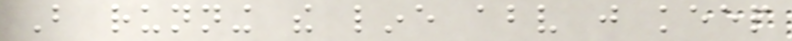But running the line above just keep
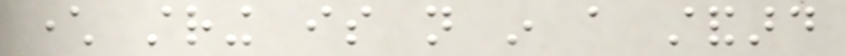character string is not in a standard
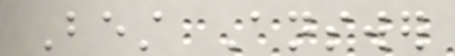Best Answer
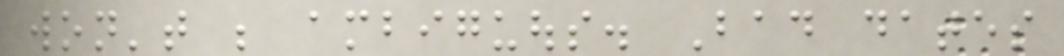won't be ambiguous. Bad dates
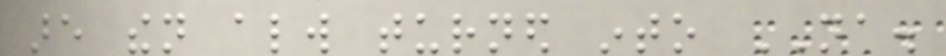are then always turned into NA.
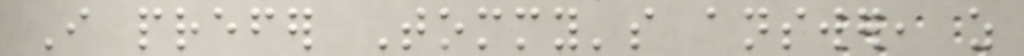I prefer Tommy's answer, as
